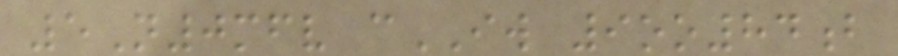5N0mfv cIW 9oo84b
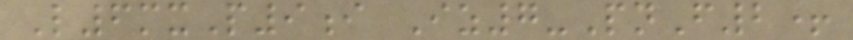L6mxP9i Iz7-PnF2+
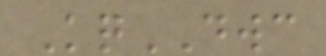KqDWC
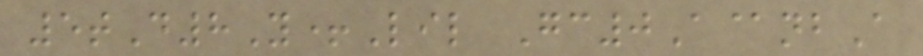5tD8Y+Lil Gc0A@nbA
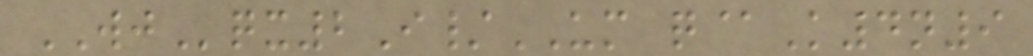WJqx2I/UM q@K4n9
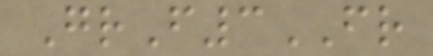GrF3FR
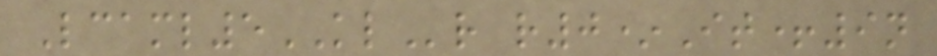Lcaml5KLr r0*It+9n
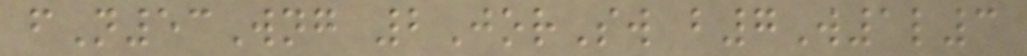fN53Wng 2JorSw b7W1l3
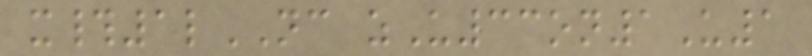x#1lNC zU33on1U1
